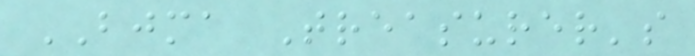BJMA Treasurer's
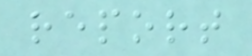report
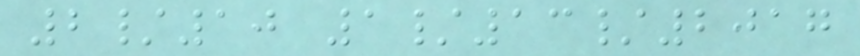2/10 1/13/2017
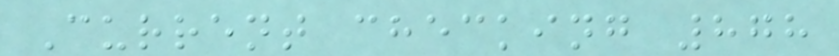Current checking 878
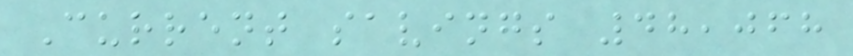Current savings 48,068
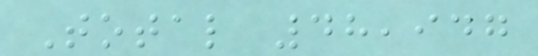Total 48,947
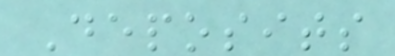Deposits
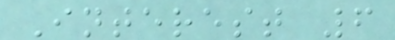Interest 6
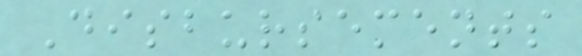Disbursements
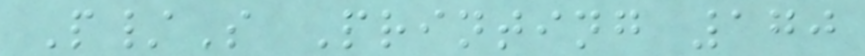P/S Printing 170
